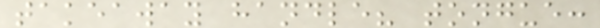takeaway handle? tongue:
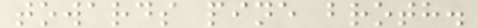towards pine broth.
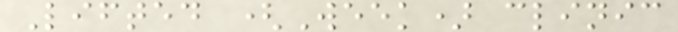Lifted (Week) clinic
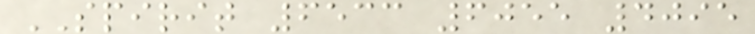SPIRIT 6533 6055 4095
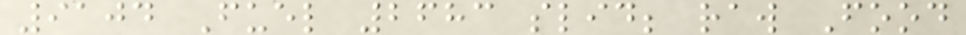9104 Fuel 2683 slid; raw Food
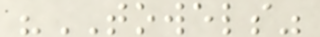"TOWELS"
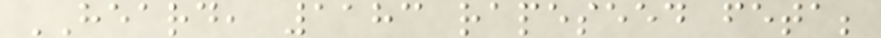HEARD, 1183 rapeseed feta;
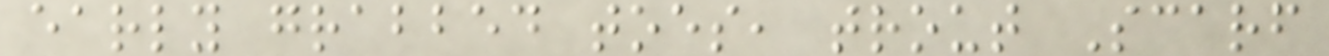early grabbed toes, trout Scarf
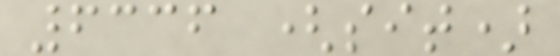6336 (sit)
